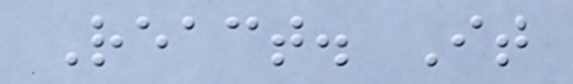React. It
